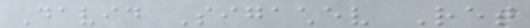David Sigachev Ret
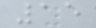15
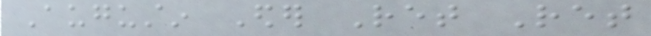Augustin Eder Ret Ret
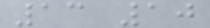13 10
